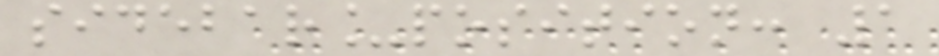sidebar_position: 1
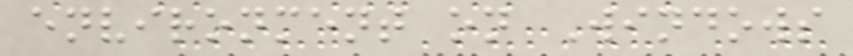environment on Windows
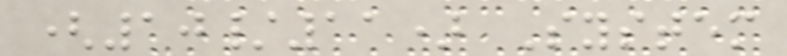(10/11) System
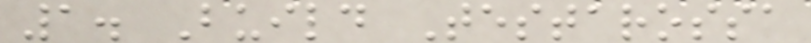1. Build Testarossa
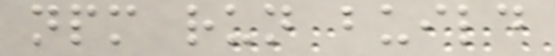npm run build
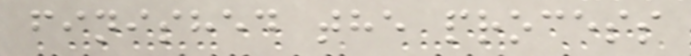finished the process
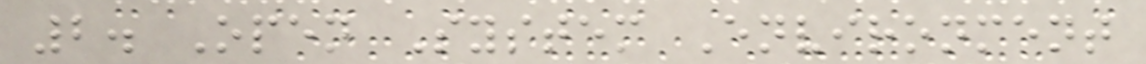2. Open System Environment
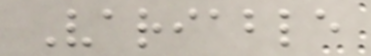Variable
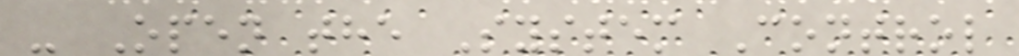- Open the System Control
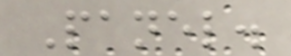Panel.
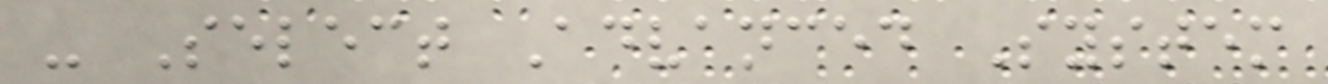- Select Advanced System
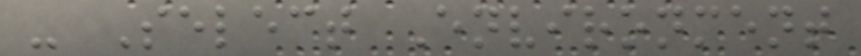- Select Environment
